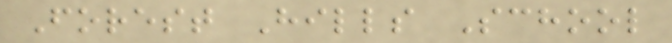Forest Hills School
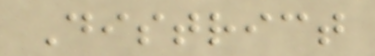District
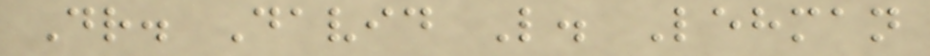Dr. David L. Lehman
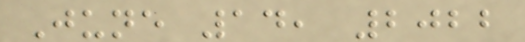June 14, 2022
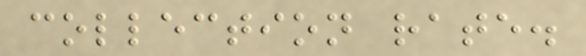collection rate.
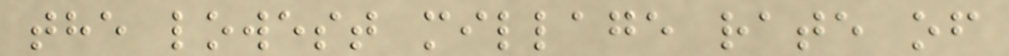the lowest millage rate of
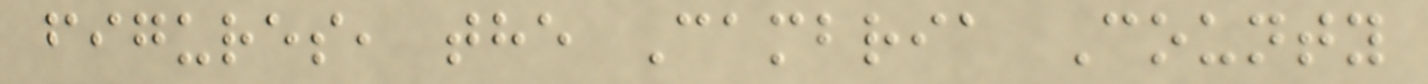figures, the Cambria County
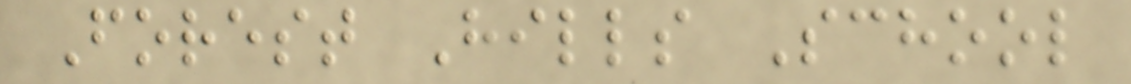Forest Hills School
